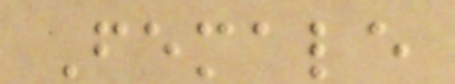Female
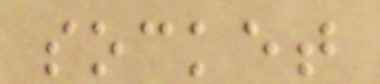socket
